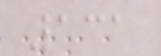131
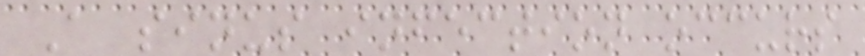A sinus infection occurs
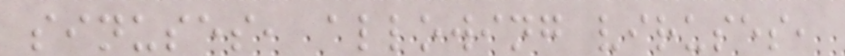sinuses, allowing viruses,
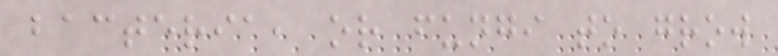bacteria, or fungi to grow
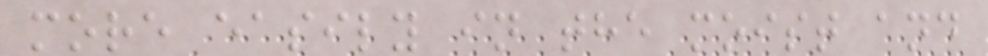more easily in the moist and
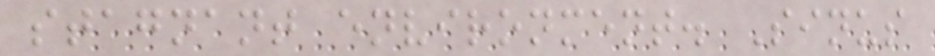stagnant environment. Sinus
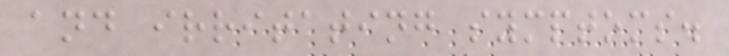and irritating symptoms.
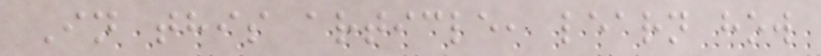In this article, learn how
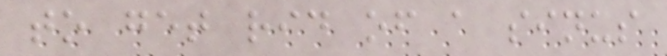to get rid of a sinus
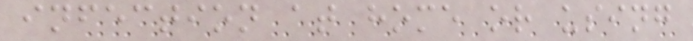infection at home or using
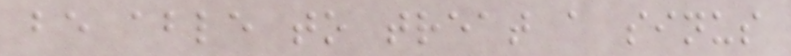be able to treat a sinus
